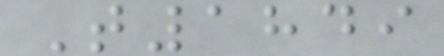T1849
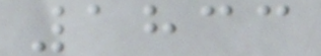1833
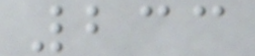233
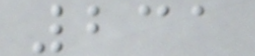231
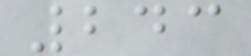243
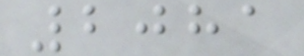2081
